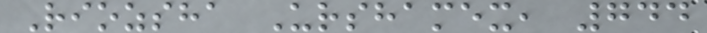Riozsha Urshamex, 744
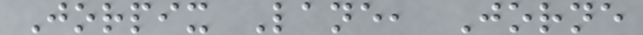Jorpix Lane, Jorne
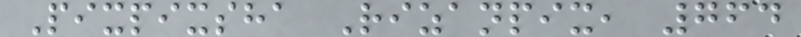Pixpixsha Rizanpix, 764
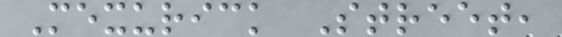Mexurick Street,
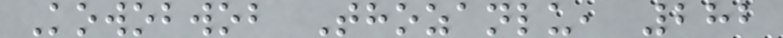Kowobwob Thozanlu, 282
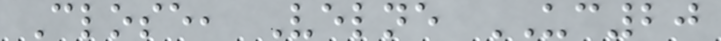Close, Velne UC20
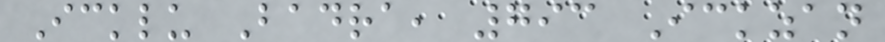Icklu Badra, 793 Ickzan
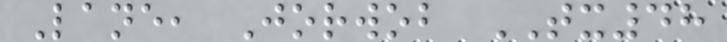Lane, Jorwob TX48
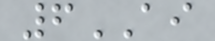6AI
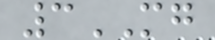3MG
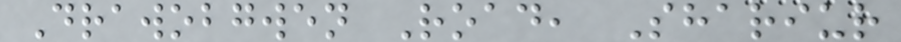Drawobgwen Road, Shariur
